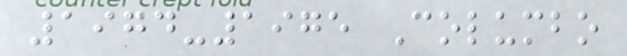1974-1975 Columbo
